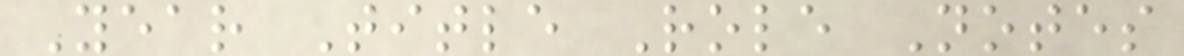Year Title Role Notes
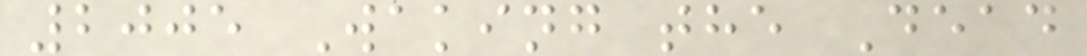2005 Waking the Dead
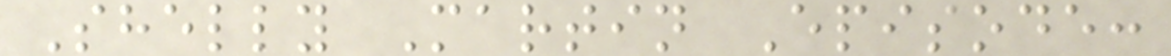Shelly Martin Episode:
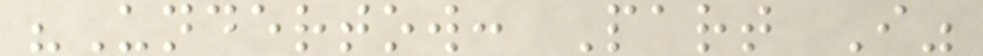"Undertow: Part I"
